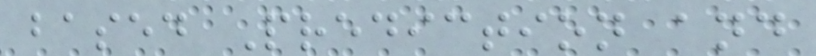based Prediction and
